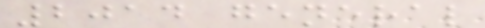2014 general
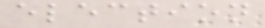election
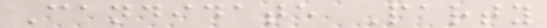Candidate Party
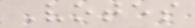Votes
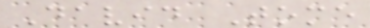David Tome
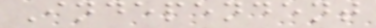Independent
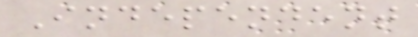Independent
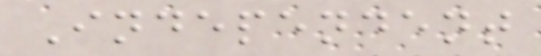Independent
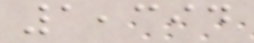1,394
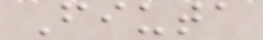Fiuta
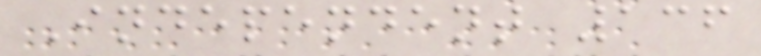Independent 136
